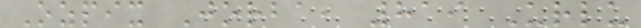Ozpix Jorba, 819 Urlu
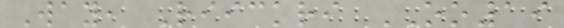Way, Riickri OO19
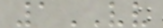1VV
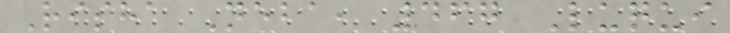Risha Neba, 467 Luqui
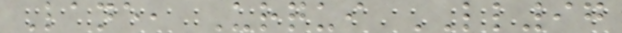Lane, Urqui LL97
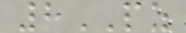8PZ
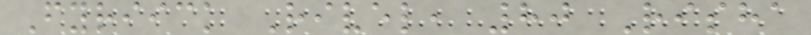Fyriick Rivel, 80 Risha
